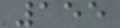155
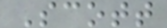Scott
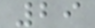29
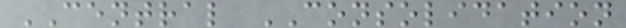CENTRAL CONSOLIDATION
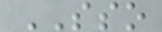SSO
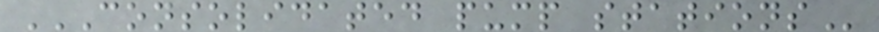CONSOLIDATED PUMP STATIONS
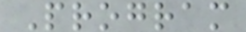Program
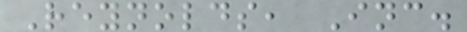Reynolds, Inc.
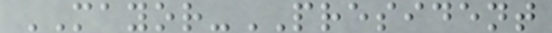MAYOR-PRESIDENT
